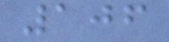106
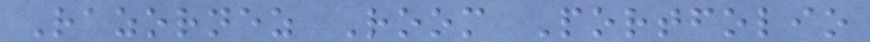Razornez Room Portfolio
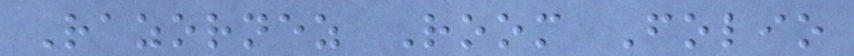Razornez Room Folio
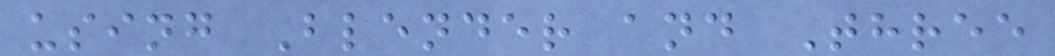using Blender and Three
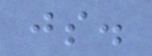js.
